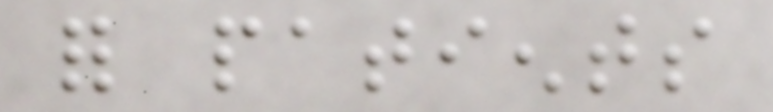for patients
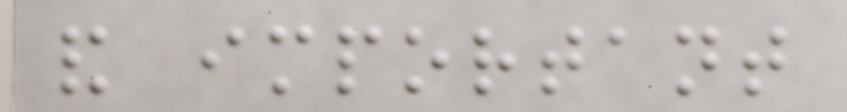and important
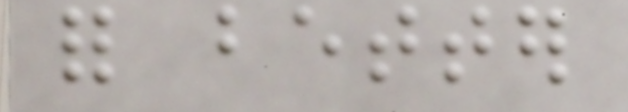for better
